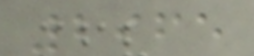2965
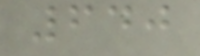640
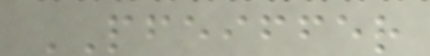PFEIFFER
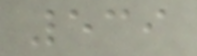539
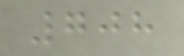708
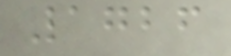1726
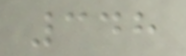348
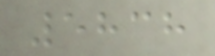5838
